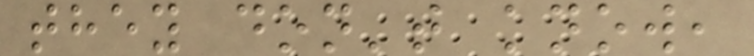they don't know,
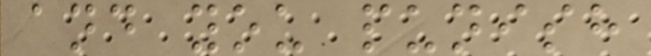and you punish
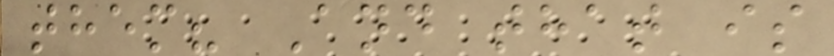them? And that is
